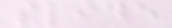slide
